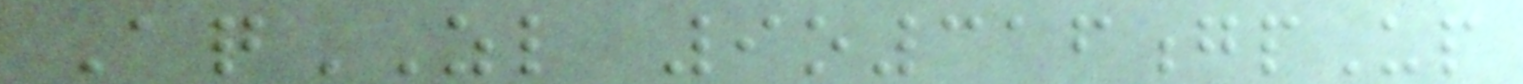AqZL 9o316gpUp
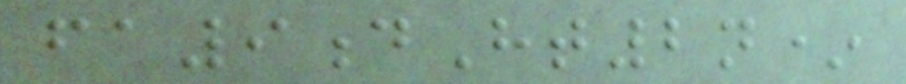fa9dHt2n*
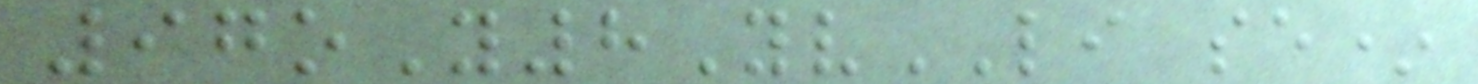97oY8YvLI se*
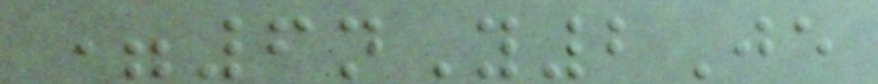=6nY2Je
